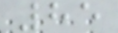85
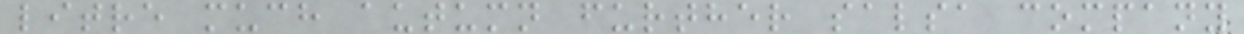litre much autumn further salsa company
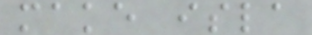make isla
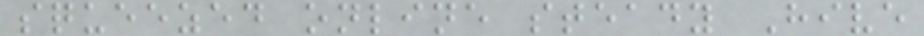squeezed online steady Hive
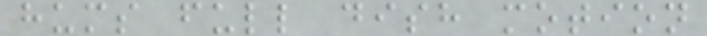hums full dish motion
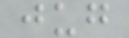jug
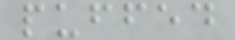puffed
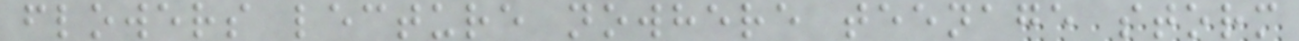flowers lecture nowhere teenage storm
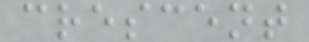crescent
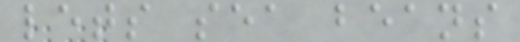lets sea beans
